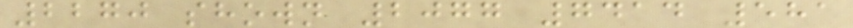2270 shown 2077 7414 581
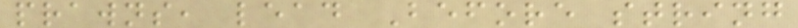prawns, lead Before string
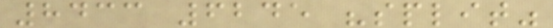8433 6245 "split"
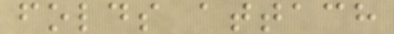folds attach
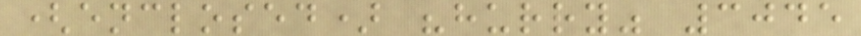(enclosed) "hurry" 3045
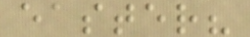easter?
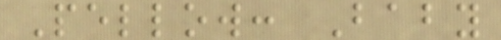Pellow: Baby
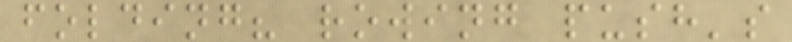folding? rowing push's
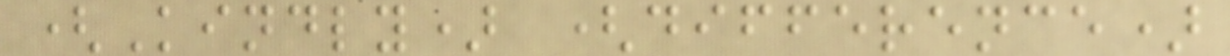(Kindly) (difference)
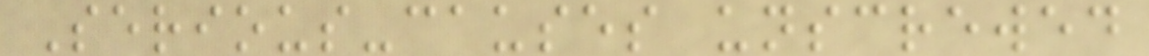Serious-causes unscrewed
